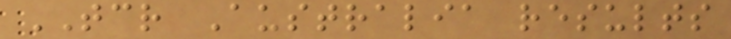TCR Australia results
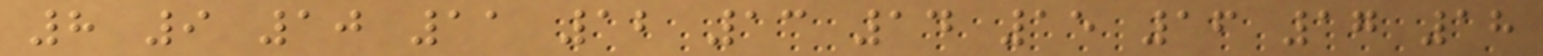8 9 10 11 12 13 14 15 16 17 18
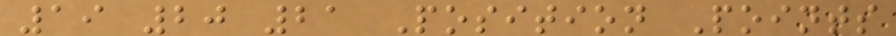19 20 21 Position Points
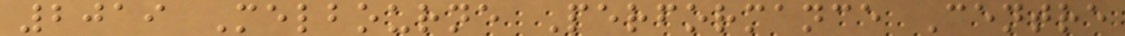2019 Melbourne Performance Centre
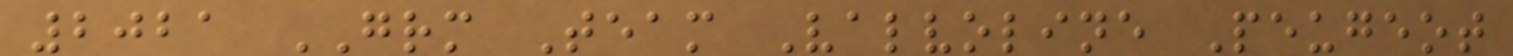2021 GRM Team Valvoline Peugeot
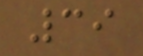39
